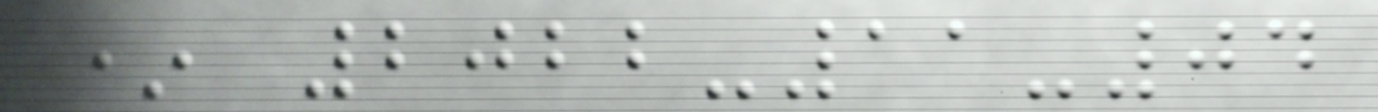* 2022-11-04
